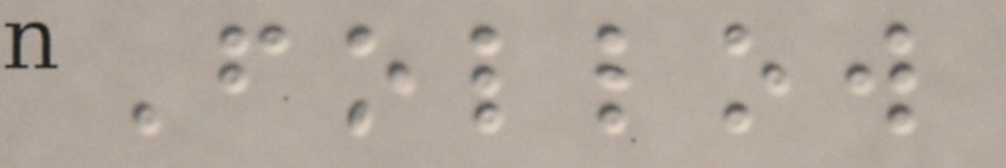Follow
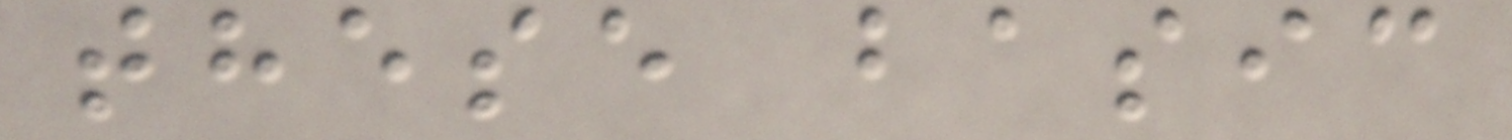these basic
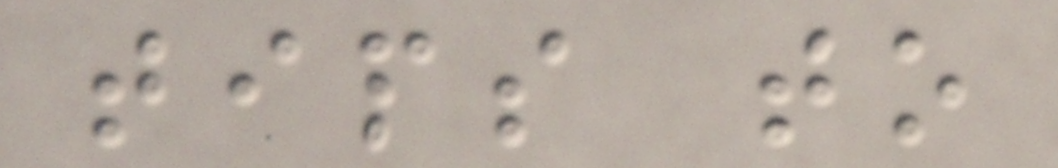tips to
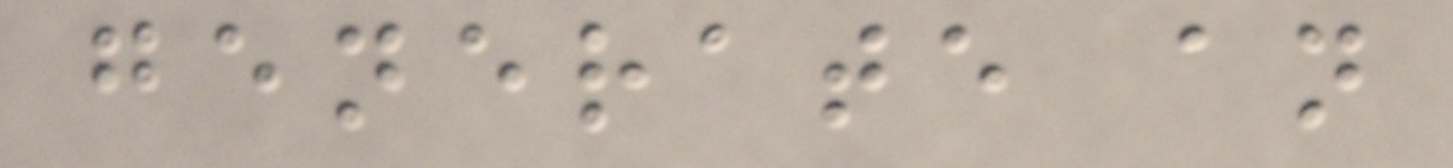generate an
